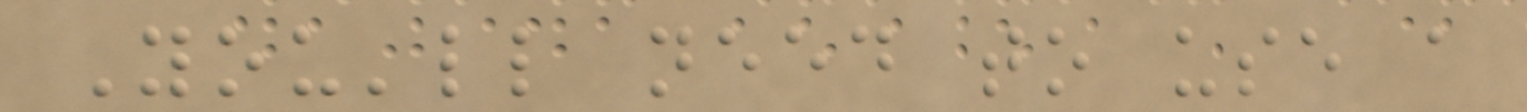You'll need to use a
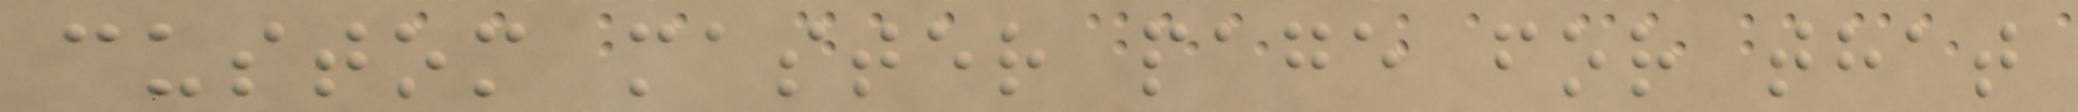custom master page for that
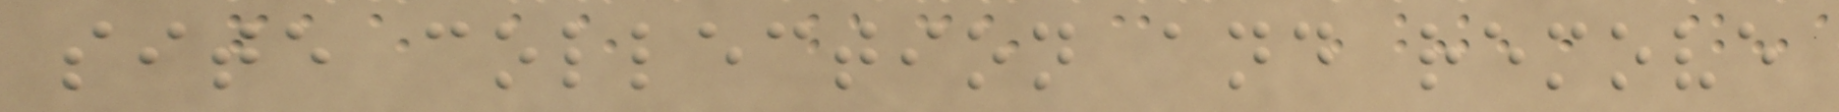site collection and remove
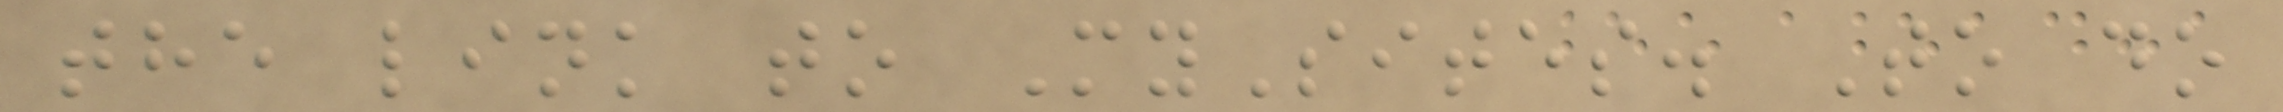the link to MySites. To do
